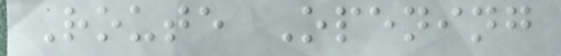Route Opening
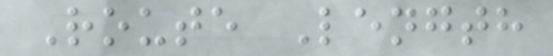Route Length
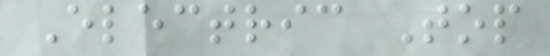Electric Top
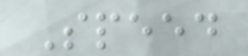Speed
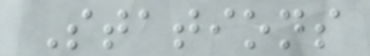Stations
